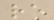re
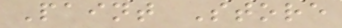Paint Store
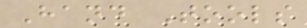Hand Tools
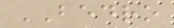BEDRO
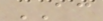AC
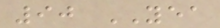90 YEA
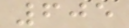605
